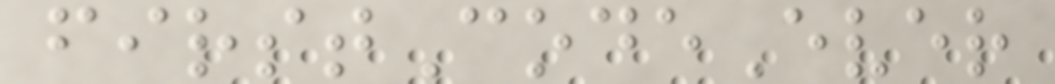firstCodeEver
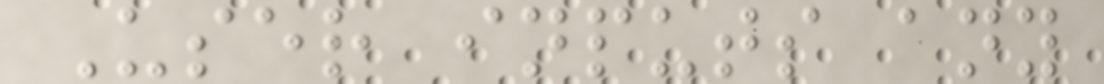User inputs any
